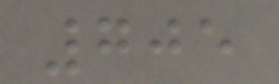705
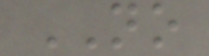NO
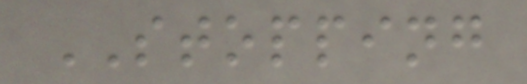STOPPING
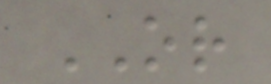OR
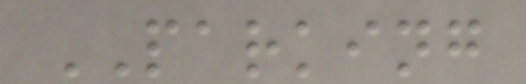PARKING
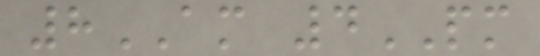8AM 4PM
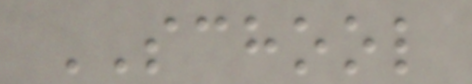SCHOOL
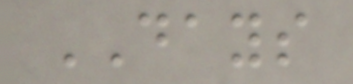DAYS
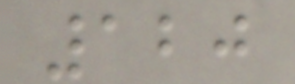120
